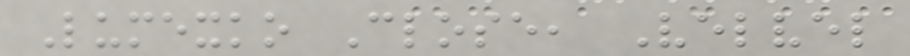Lumexko Close, Velvel
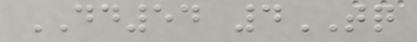DD54 4TQ
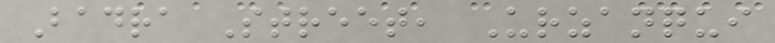Badra Street, Urzanqui
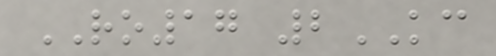RO17 2KC
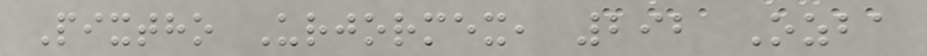Pixtho Urjormex, 292 Ozba
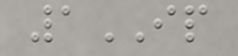1IP
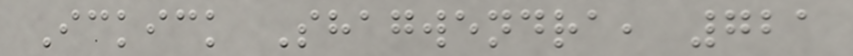Ickick Shagwendra, 721
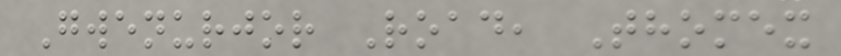Gwenurjor Road, Thomex
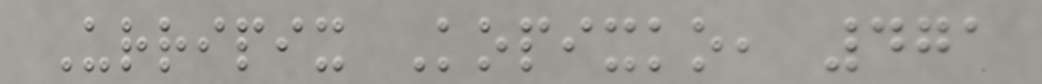Urripix Kopixko, 471
